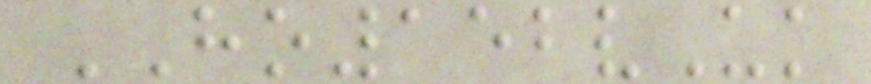HO152vUk
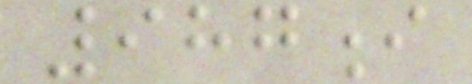987i
